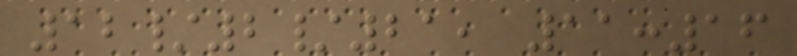12/2/21, 11:16
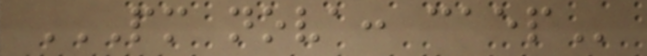PM NOVA: CAEP
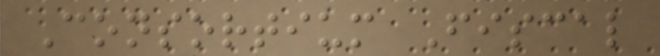Consortium Fiscal
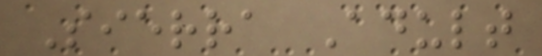Sierra Adult
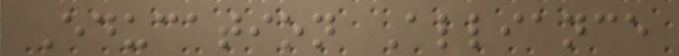Education Alliance
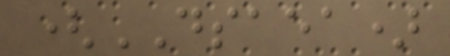(DSAEA)
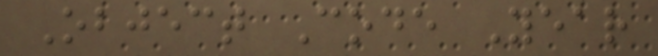Object Code Year
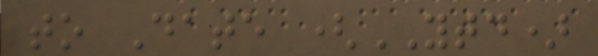to Date (YTD)
